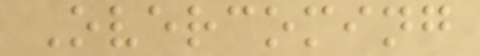Overcoming
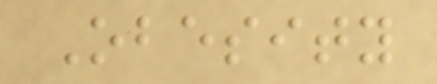Obesity
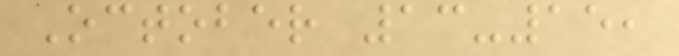October 13-15,
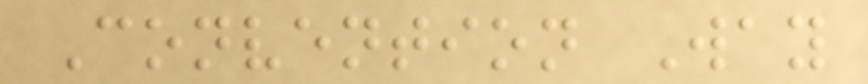Convention Way
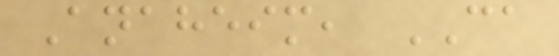Anaheim, CA
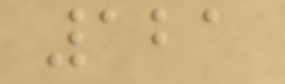121
